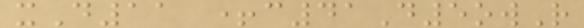xD11 +c41D5owR
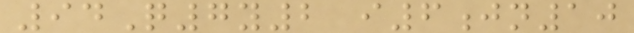94Q7y2 i6jn10
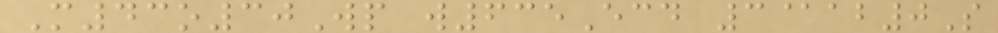M43o30Wp w635Ecd 3@ab0S
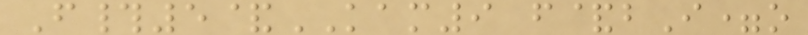F#5&KAM9 f&bI=o
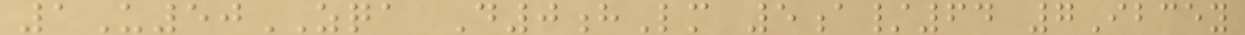1U50ZQA D0hLm 5a/64 7Ibcey
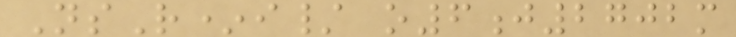NsR*i/ o6j2702m
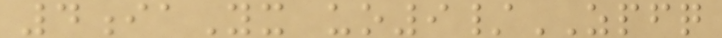4iaYx uo9/ZPFQ
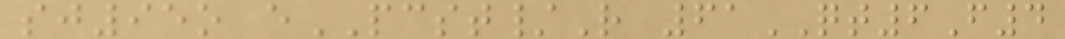sj95o ePCST/R 61QT6F4
